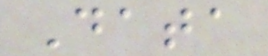Data
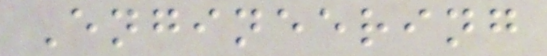Engineering
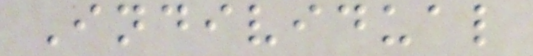Individual
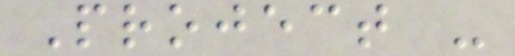Project -
